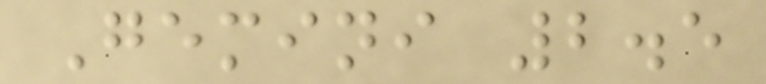Gemini 2.5
